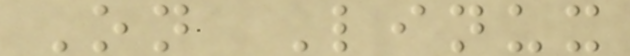On Linux
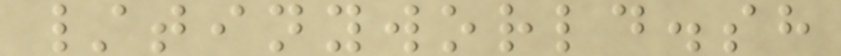/tinyworld.sh
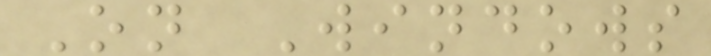On Windows
